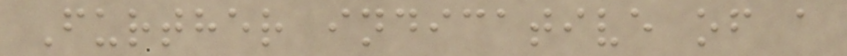Further indicative of a
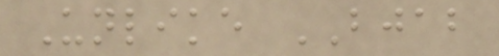Unlike BJAB
